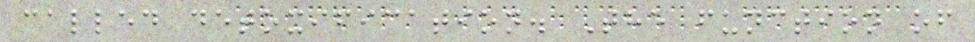called detoxification. The function of
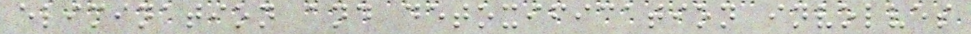elimination and detoxification involves
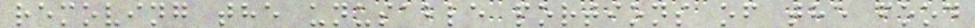removing the unusable portions of the food
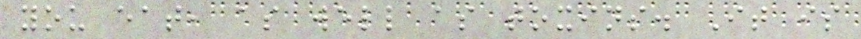you eat, as well as toxins. It is
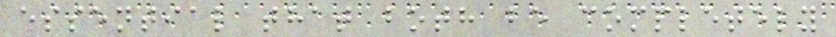essential that both be completely
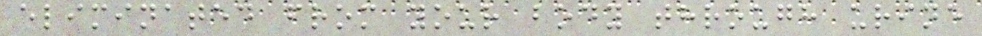eliminated from your body through urine
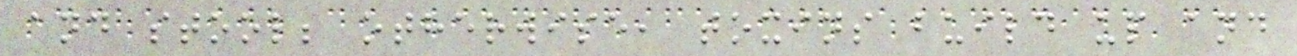and stool; otherwise, toxins build up and
